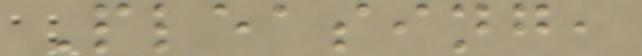Pleasing,
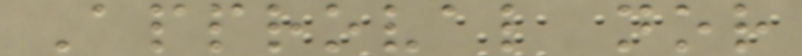Approval nor
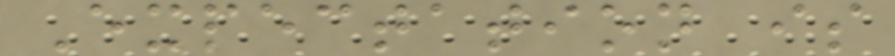Expectation is
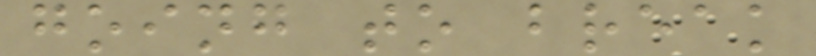going to break
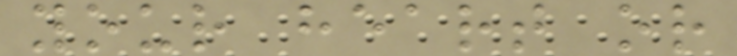your heart or
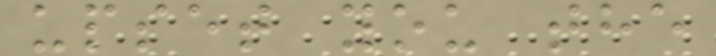upset you the
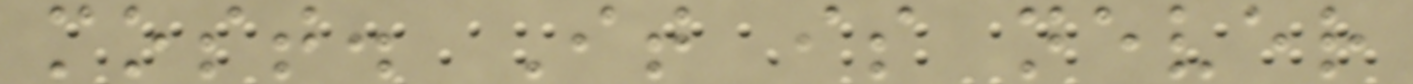most. It is never
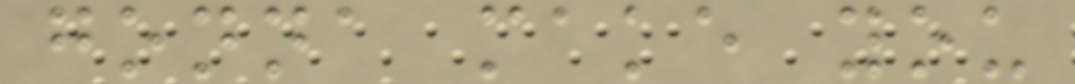gonna make you
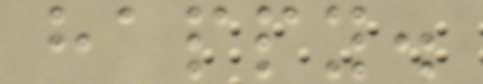happy.
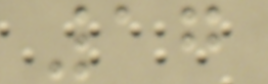17
